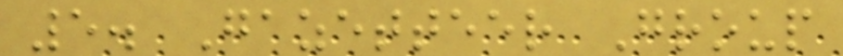5. Gazetteer Group
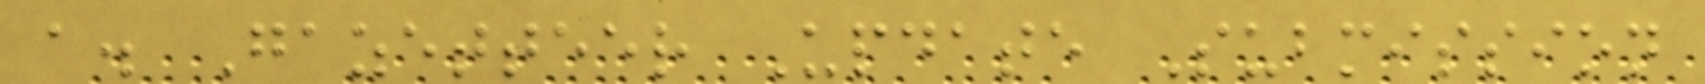a. Gazetteer Update Submission
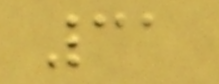31
